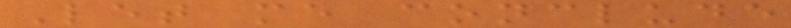Let me conclude
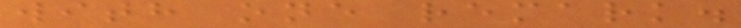with one remark.
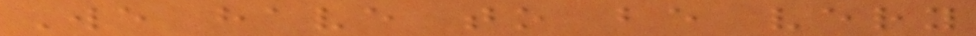We have to be very
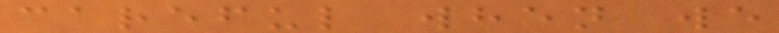careful when we
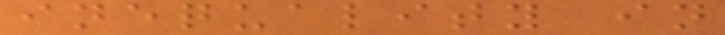inequality in
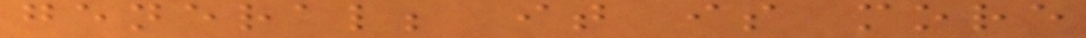general; it is more
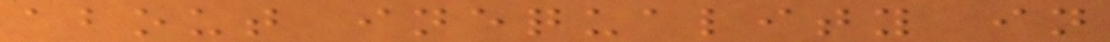about inequality in
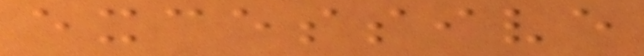excessive
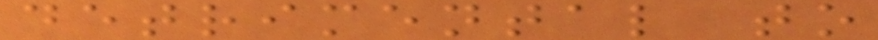detrimental to
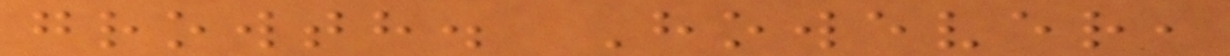growth. However,
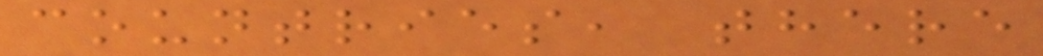countries, there
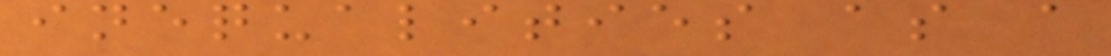inequalities as a
